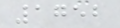1752
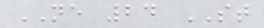NE 24 ST
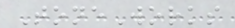ToneWorks
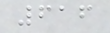616
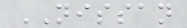NISSAN
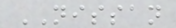NISSAN
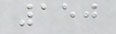150
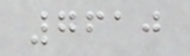7610
